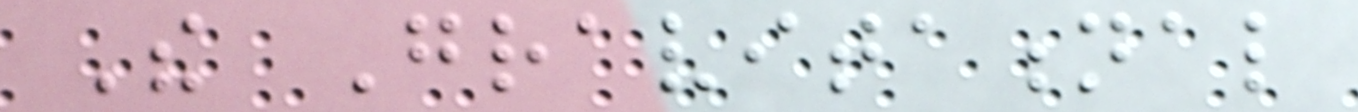The Gravitational
